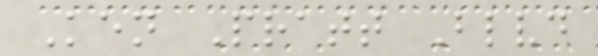Ken Pratt Blvd
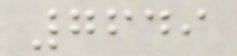7649
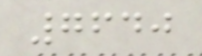7640
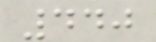440
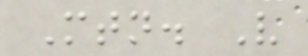Mtn. V
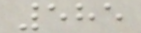585
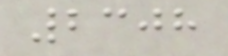2308
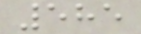585
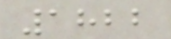1822
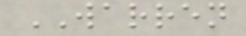WARREN
